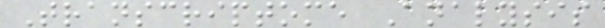Transcriptome Analysis
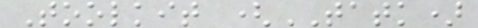Toolkit (TATK)
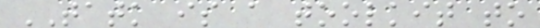TATK is a toolkit to
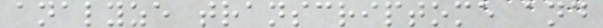analyze transcriptome and
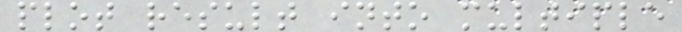plot result into multiple
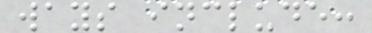ways include:
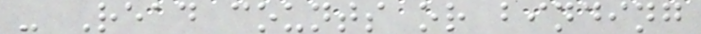- Read counts or binding
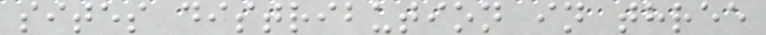sites distribution in three
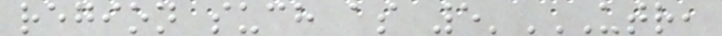region such as 5'UTR,
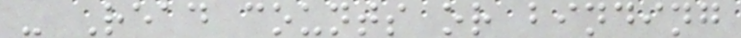- Read counts or binding
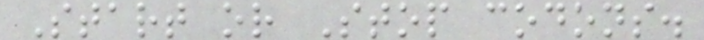Start or Stop codons.
